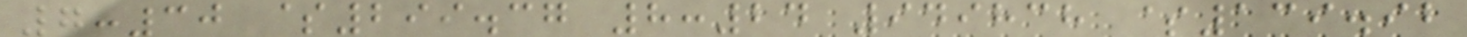7:30 $299.37 8:24 949838 $139.92
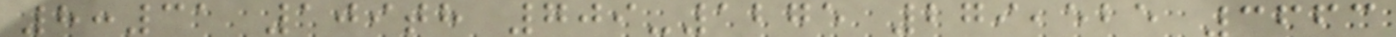8:31 109th 709-1275 279,525 3663
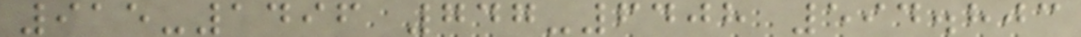915-1496 747-6408 594.803
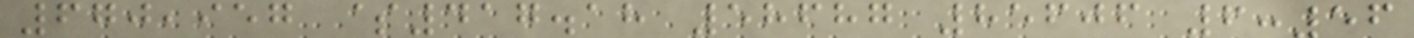670,957 $417.18 58687 85606 6:56
